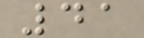41
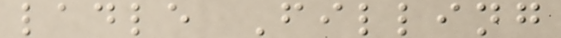ladle Filling
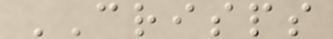CRISPS
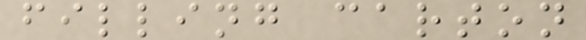filling carton
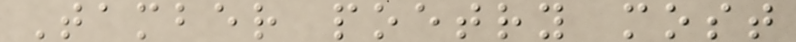Tamber poetry most
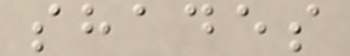shades
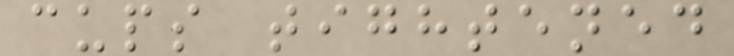cups tightened
